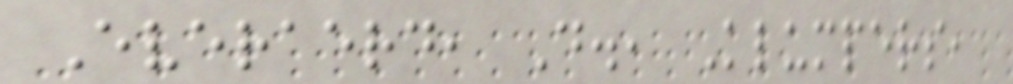Everaerd, D., Klumpers,
